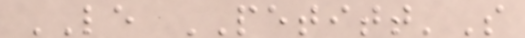LE PETITT'S
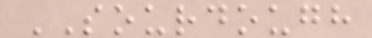SOURDOUGH
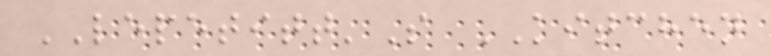LEPETITT'S KITCHEN
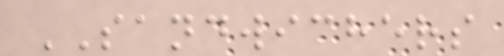SANDWICHERS
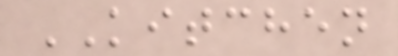KITCHEN
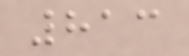813
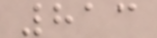813
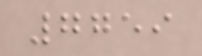7759
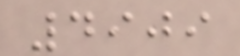4909
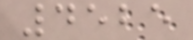4525
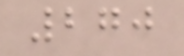270
